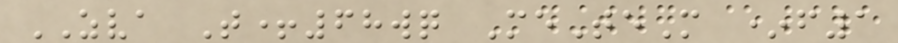ZVA T+68wq MeTeM *f1
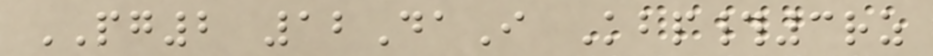PG2 12DaI Kbp#3rz
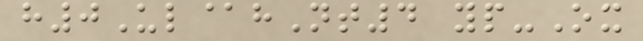h0Ul@hNt4 yp-Ox
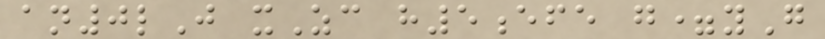an0lJ xZc h5efe g=yG
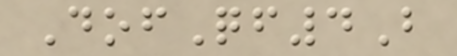DofQf4B
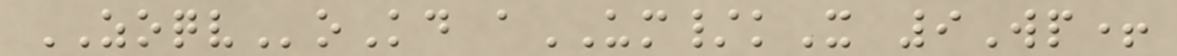ZOQVoKd aUM/kX 9Wp+
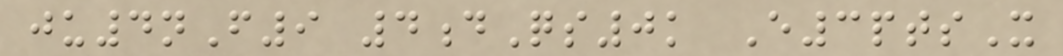ju4nF9 4dQs0k E3ptsX
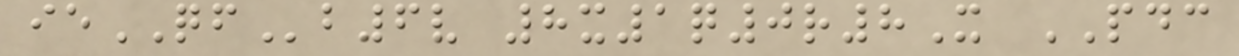ieQFb6v 8x1q0r8X PDC
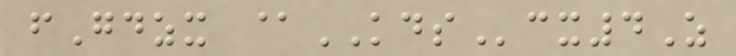fGdzx @KDScx4Z
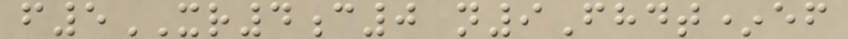f5XR4c0 n9Fhdt*ef
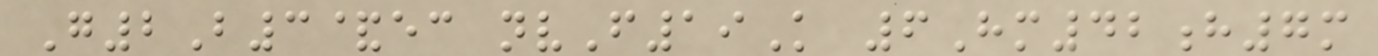G2B3&ec nvF19K 6Hm42h7m
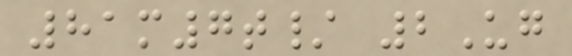81m7t/ 2Ug
